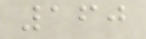160
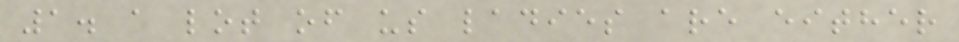1. a lot of us ladies are either
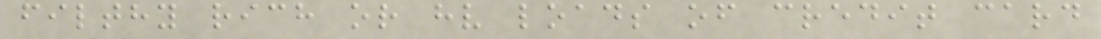filthy rich or hv loads of credit card
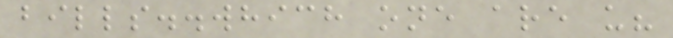bills..which one are u?
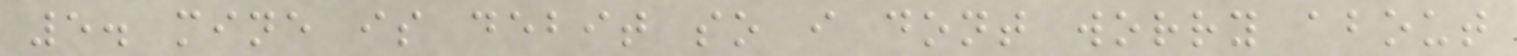5. mine is debit so i dont worry about
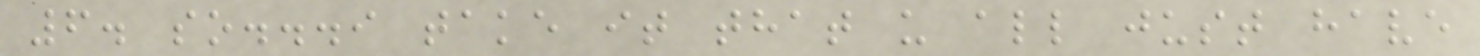6. so...i take it that u all just have
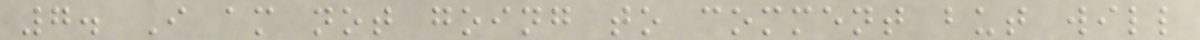7. I am not going to comment but will
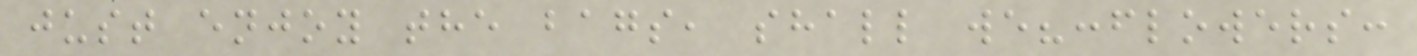just enjoy the bags, shall we?:flowers:
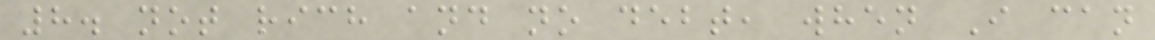8. not rich and no debt, when I can
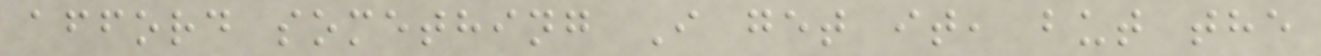afford something I get it, but the
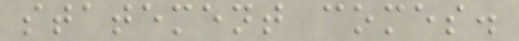statement comes.
